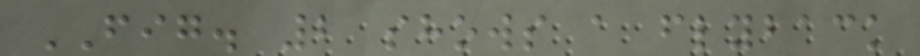FIG. 2 shows a flyback
